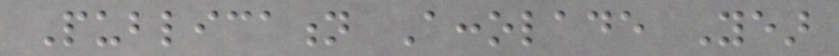Publication Accolade Year
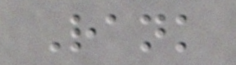Rank
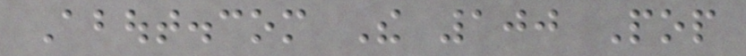About.com The 100 Pop
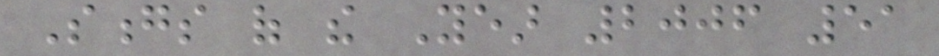Songs of the Year 2006 51
